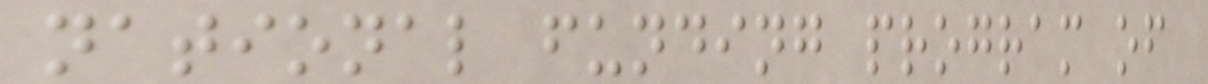national funding program of
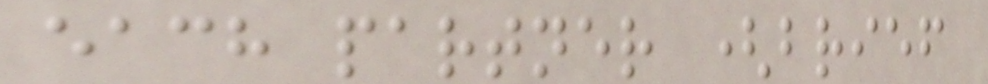each partner (brief
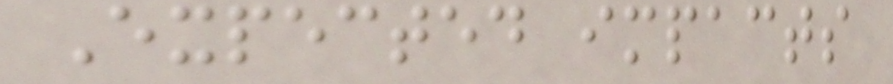Expected impacts
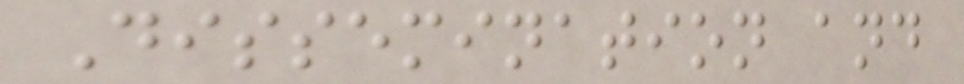Dissemination and
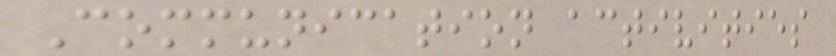Communication activities
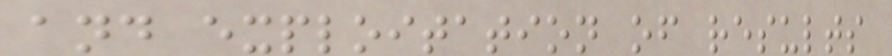and exploitation of results
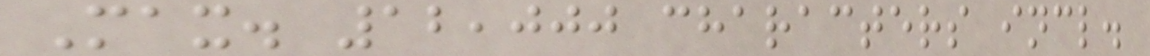Max. 12,000 characters incl.
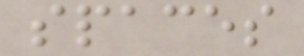spaces
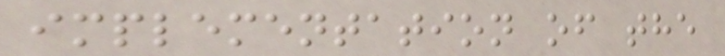implementation of the
